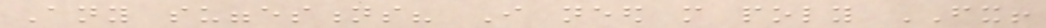Any suggestions? I need more poly FX!
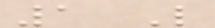1 Like
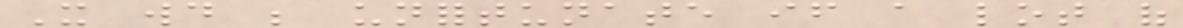It would be unfortunate if a lot of
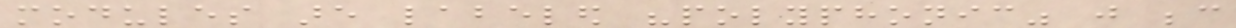modules are labeled "polyphonic" just because
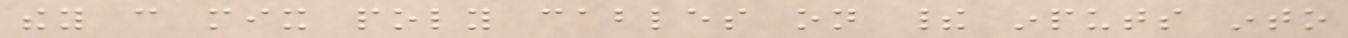they can mix poly cables on their inputs into
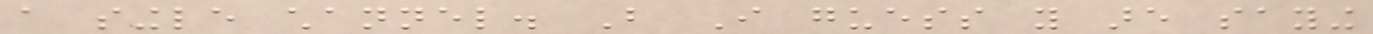a single channel. But I guess you are saying
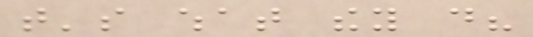that's what they do?
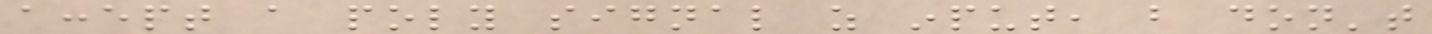accept a poly signal as input, but don't
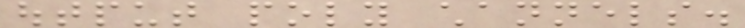output poly channels.
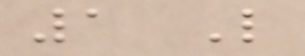1 Like
